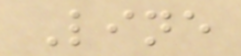Line
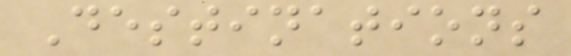Destinations
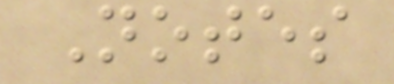Notes
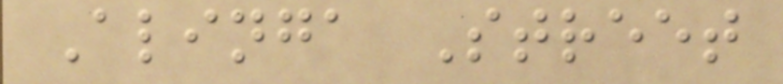Alinga Street
